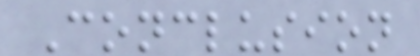Conclusion
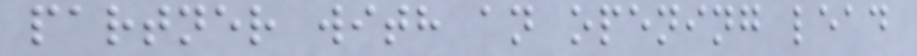partner with an opening lead
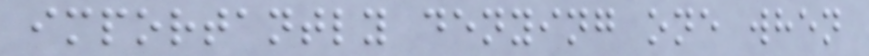importantly denying one when
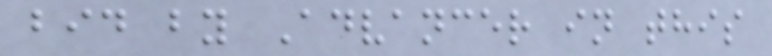bid by Advancer in this
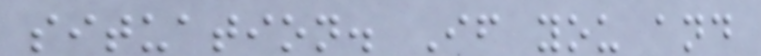situation. If you and
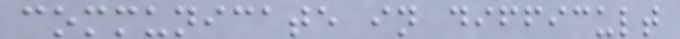communicate in difficult
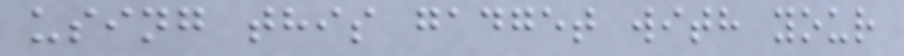using this gadget with your
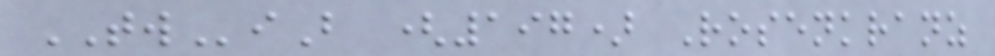TWiB (197) Rosenkranz
